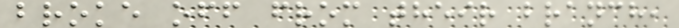broke off from their branch,
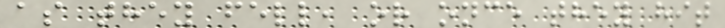as they fell, or once they hit
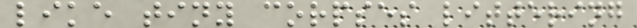like tiny corpses littering
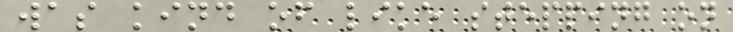was kind of like stepping on
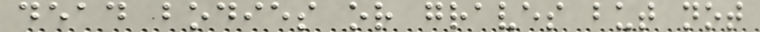dead bodies or graves but not
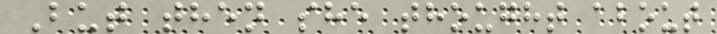But then she thought about
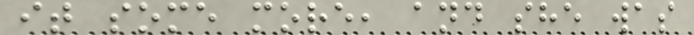it some more, and she was
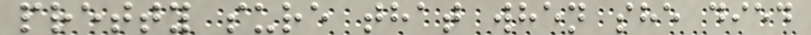pretty sure that when she died
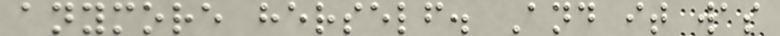anymore herself. And it was
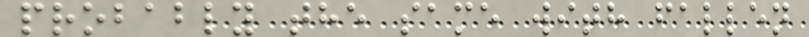probably the same with fallen
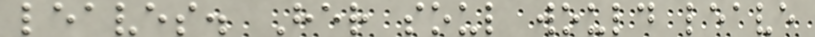leaves. Her soul would leave
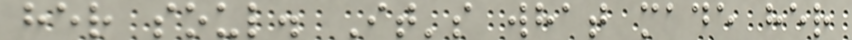her soul. It's what made her
